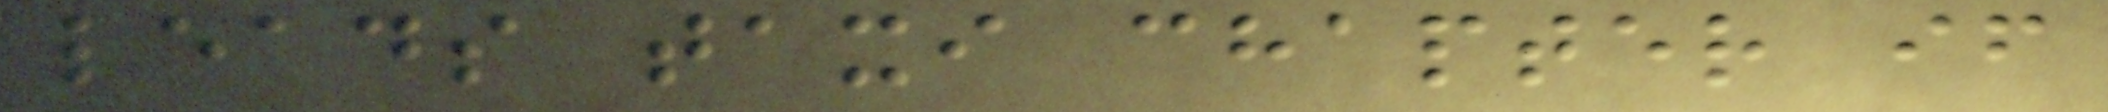leads taxi chapter if
